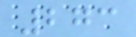273
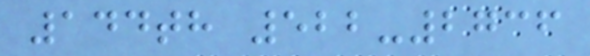144th 522-2736
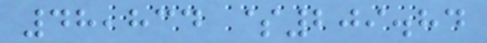48,834 $209.84
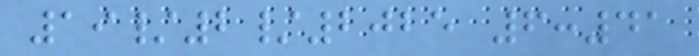19/2/2025 6:41
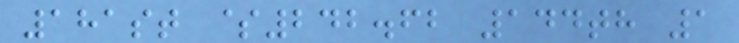181st $242.62 144th 1
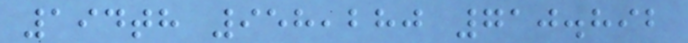194th 958,280 710.892
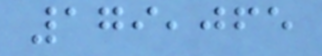179,065
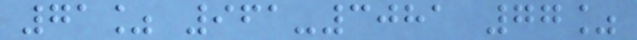71% 961-3081 77%
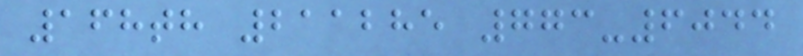168th 211285 773-6044
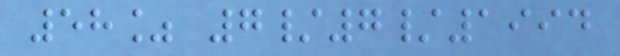58% 7/7/1994
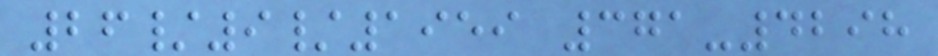26/9/1959 371-4298
